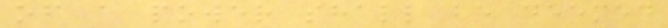of a power shall be deemed
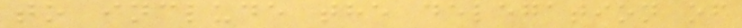to include the delegation of
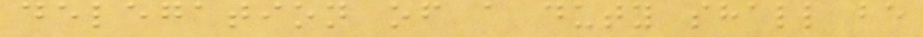delegation of a duty shall be
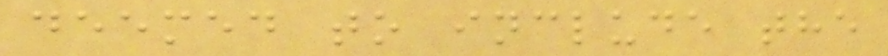deemed to include the
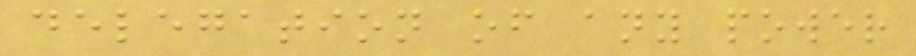delegation of any power
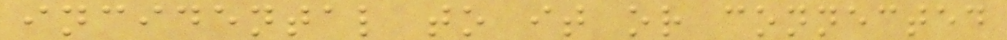incidental to it or connected
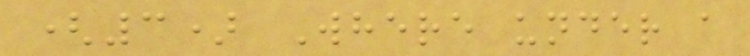(3) Where under a
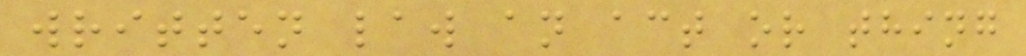written law an act or thing
